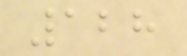128
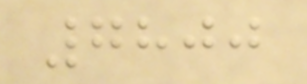7800
